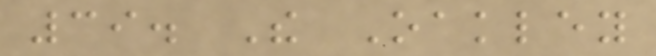39. The Oakley
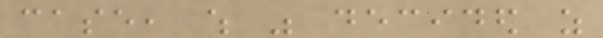case, which was decided as
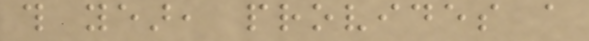this year, provides a
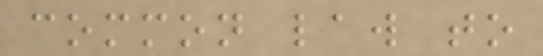common law to
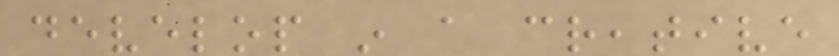develop in a creative
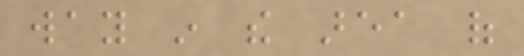way in the area of
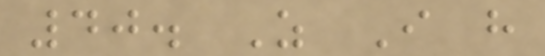40. As I have
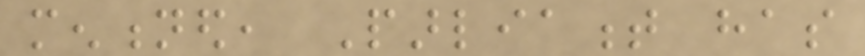mentioned, Parliament has
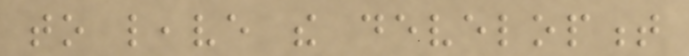to leave the development
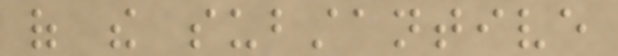of the substantive
